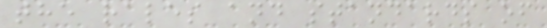the rales and standards of
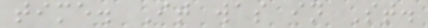time. It was in St.
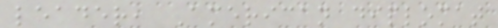leader, American diplomat
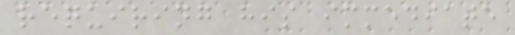requiring his immediate
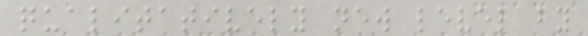qualitatively new level by
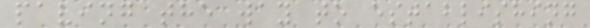paving the way to establishing
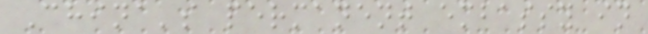China's permanent embassy in
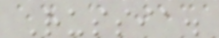Russia.
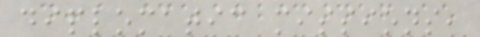diplomatic missions,
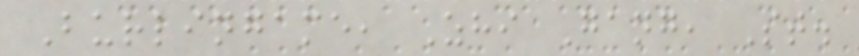Burlingame, Zhi Gang, St.
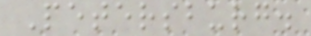Petersburg.
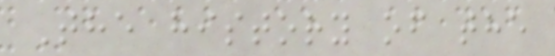The history of the
